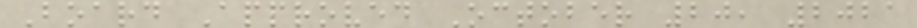Board Approved October 20, 2021
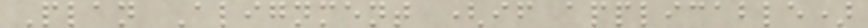Plan Alignment (if applicable)
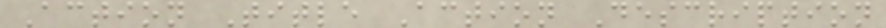Action Title Action Description
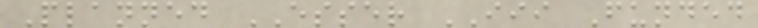Planned ESSER III Funded
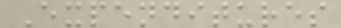Expenditures
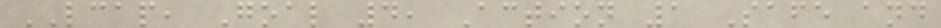LCAP, Goal 4, Action 1 Safe and
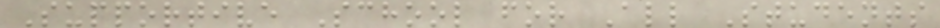Supportive School for All Students
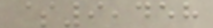$9,458
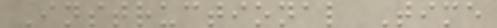Instructional Time
